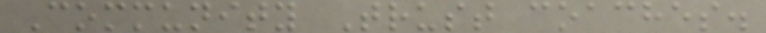Community Trust coaches.
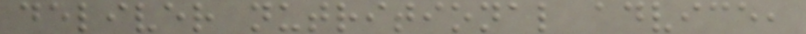deliver nutritional advice,
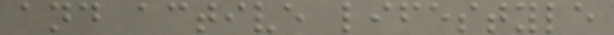and active lifestyle
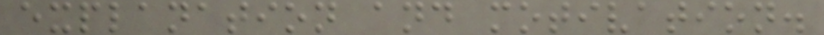explanation and motivation.
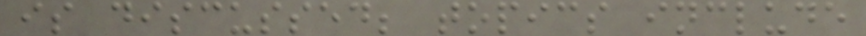is discussed; topics include
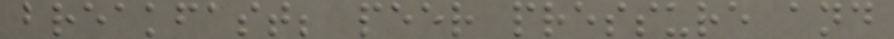breakfast; peer pressure and
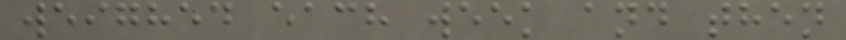weighed each week and then
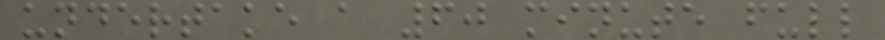undertake a 60 minute full
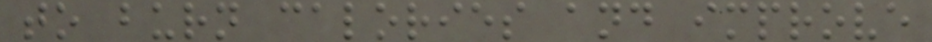to burn calories and improve
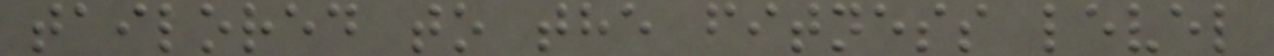tailored to the fitness level
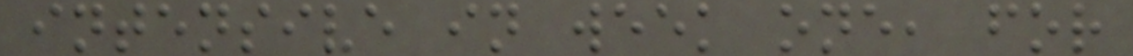intensive in week one, for
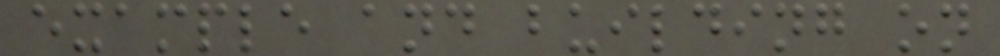example and building on
